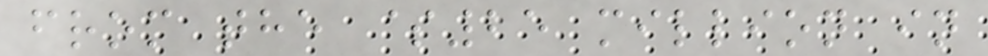from the $25 million in
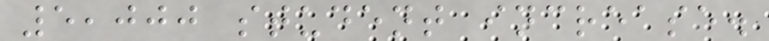5,000 student increase.
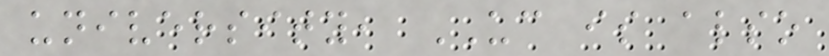university, UC is also
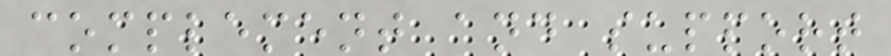complement and support
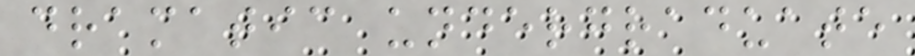dramatic undergraduate
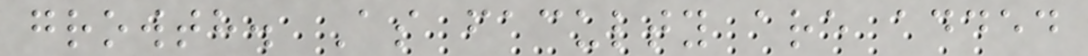growth. As faculty are added
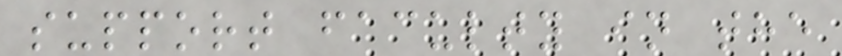support faculty in the
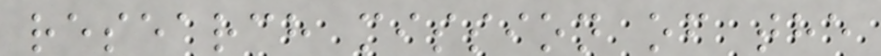research mission of the
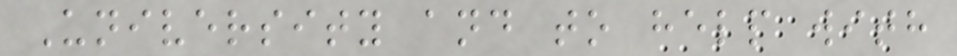University and to help with
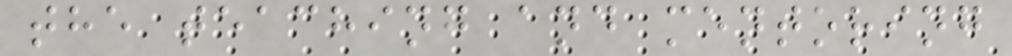the teaching and mentoring
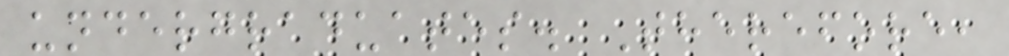undergraduates. Therefore,
